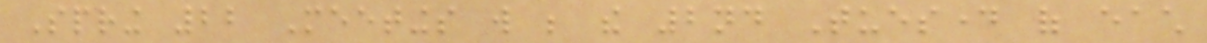Spring 22 Meetings will be the 2nd Tuesday of each
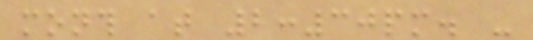month at 2:30pm. -
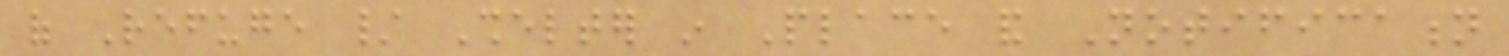of Refuge / Shelter in Place and Notification
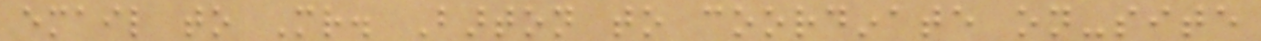email to Mr. Barton to coordinate on-site
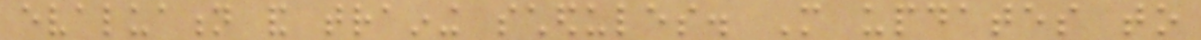evaluation and training schedules. More updates to
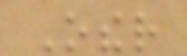Other
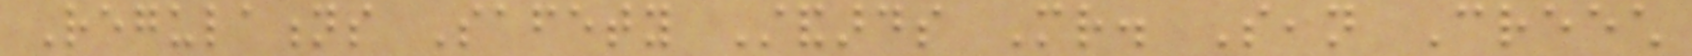Regulations Safety Standards Mr. Sean Creech
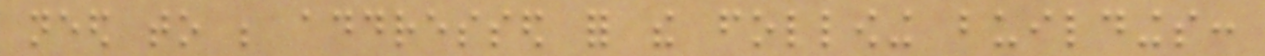need to be addressed for the following buildings:
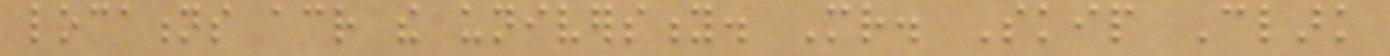locations across the university. Mr. Skip Clark
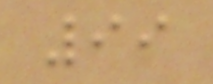99
